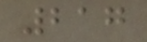217
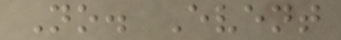No. Event
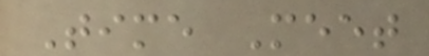Time Meet
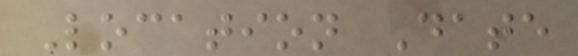Location Date
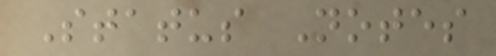Status Notes
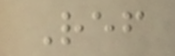Ref
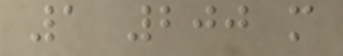1 200 m
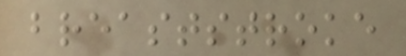breaststroke
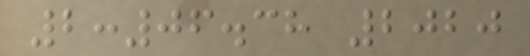2:06.38 2020
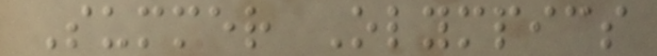Summer Olympics
